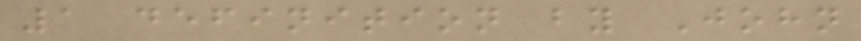1 definition by John
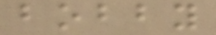bobby
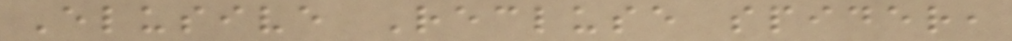Elusive Recluse spider,
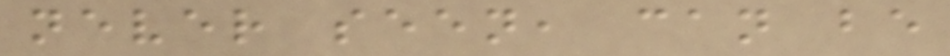never seen, can be
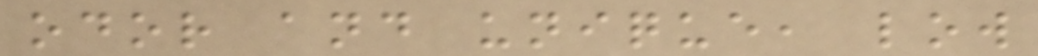odor and unique, low
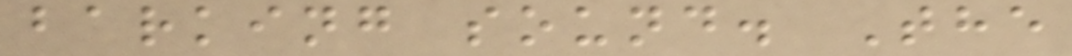barking sound. The
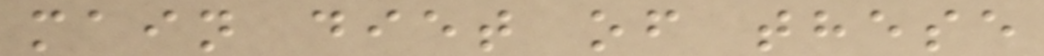main diet of these
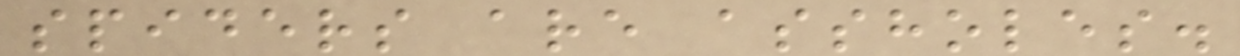spiders are assholes.
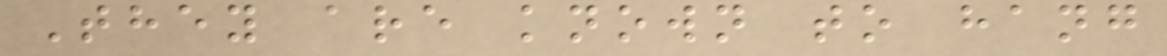They are known to hang
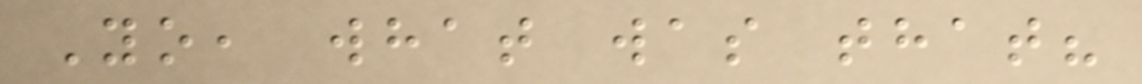Yo, what was that?
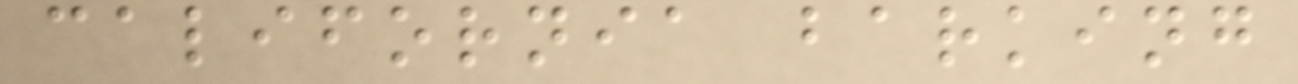california barking
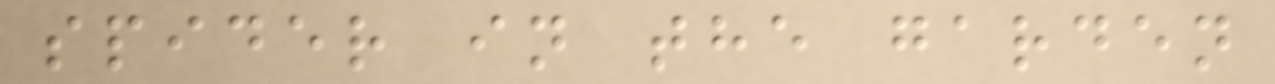spider in the garden
